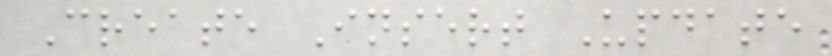Create Insert Update
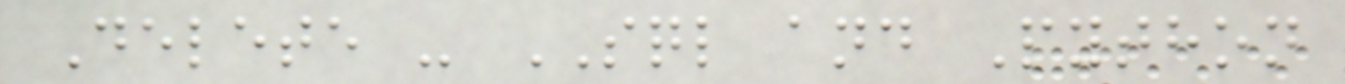Delete - SQL and Python
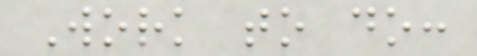Work to do:
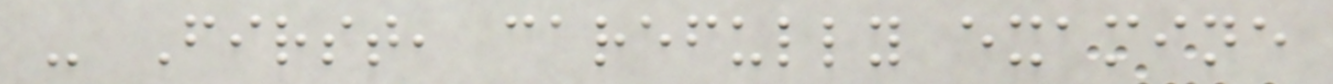- First, carefully examine
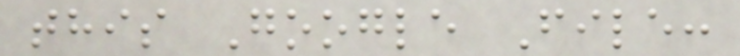this Google File:
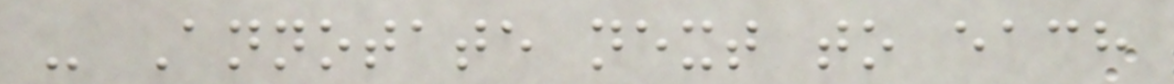- Annotate next to each
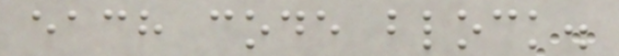each code block.
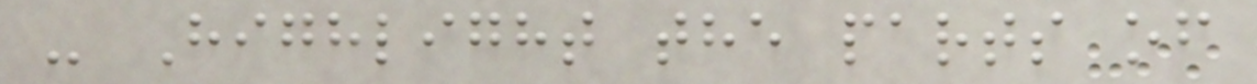- Highlight the parts of
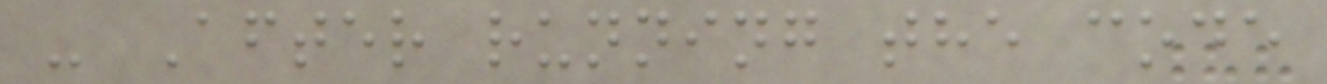- After running the code
